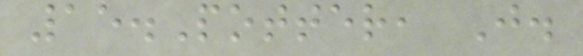15.Potter, J.
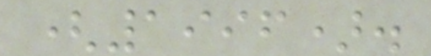(1996).
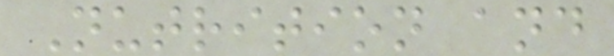Nutrition and
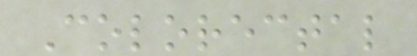Colorectal
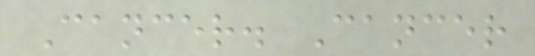Cancer. Cancer
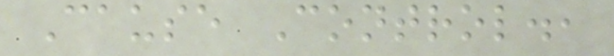Cause Control.,
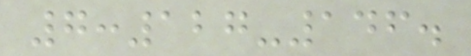7:127-146.
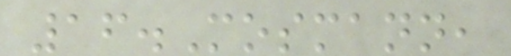16.Mosmann,
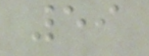59
